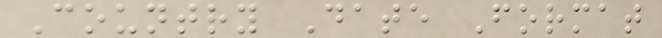Country Date Format
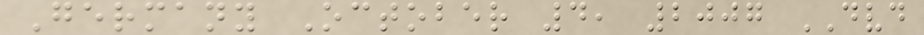Germany October 4, 2007 DVD
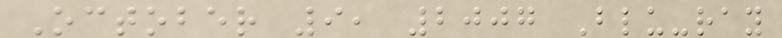October 9, 2007 Blu-ray
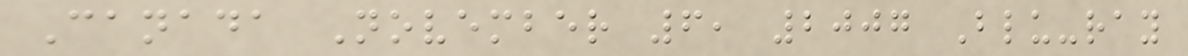Canada November 6, 2007 Blu-ray
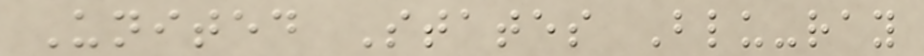United States Blu-ray
